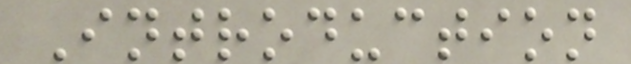Introduction
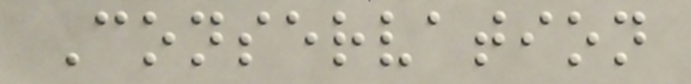Conservation
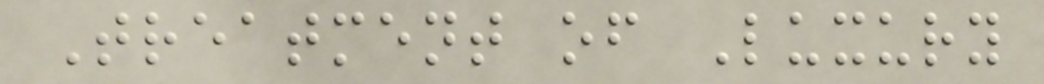Treatment of Luxury
